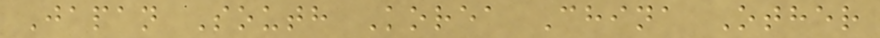Japan South Korea China Other
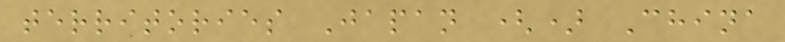territories Japan () China
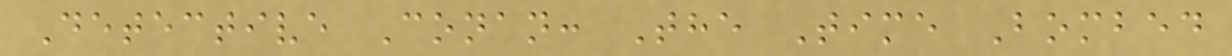Detective Conan: The Time Bombed
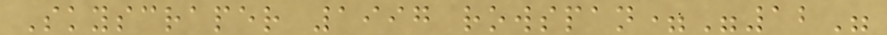Skyscraper 1997 rowspan="12"
